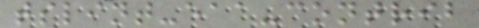tslint-eaa-contrib
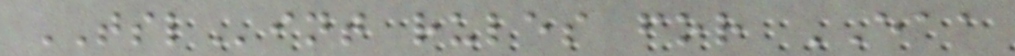TSLint rules for EAA
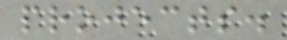projects.
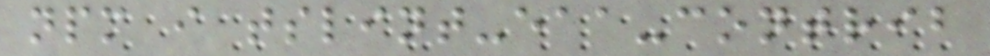npm i tslint-eaa-contrib
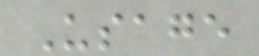Usage
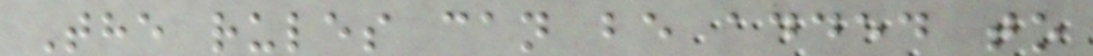The rules can be added to
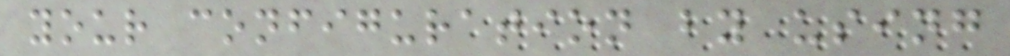your configuration by using
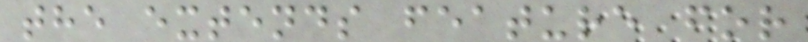the extends feature for
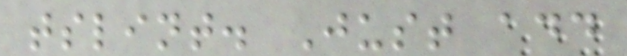tslint. Just add
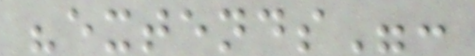"extends":
